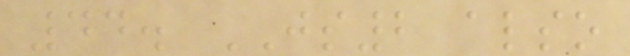44. JS2 also
